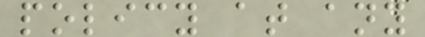policy at any
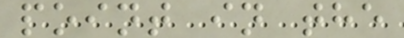point in the
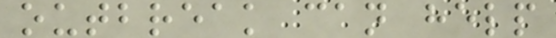outbreak can help
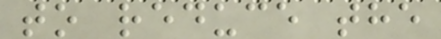to reduce the
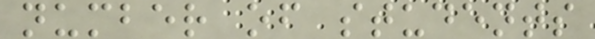number of students
